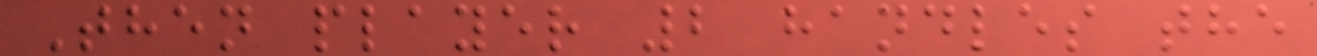Then player 2 handles the
